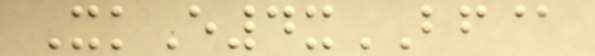XkE4xBF@
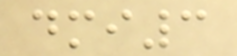dmi3
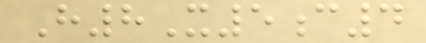H8X5c4
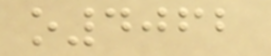o4062
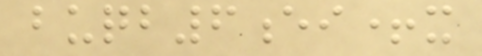buqb6ei+x
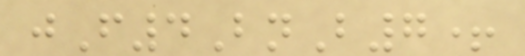jF4BnB7+
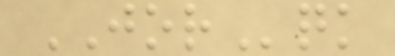JORqk
